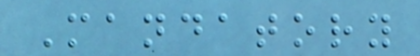Mandatory
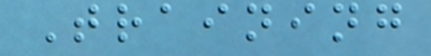Training
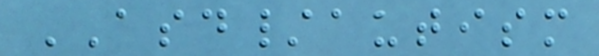ASD/autism
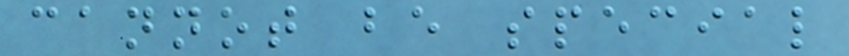cannot be special
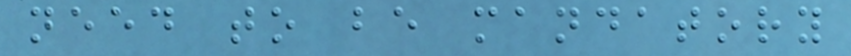need to be mandatory
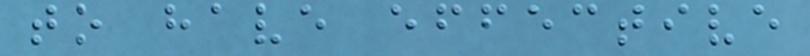to have effective
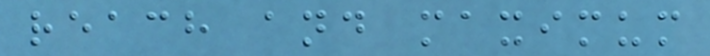reach and maximum
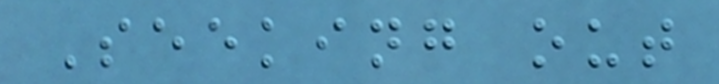Seeking out
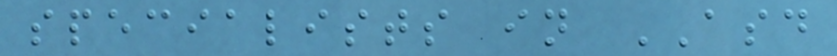specialists in ASD
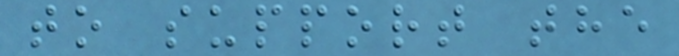to support the
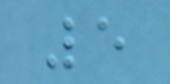5
